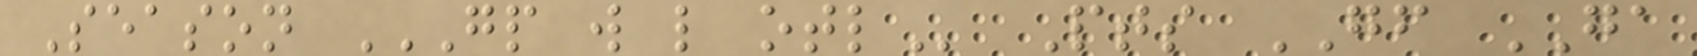Season GP W L OTL Pts GF GA
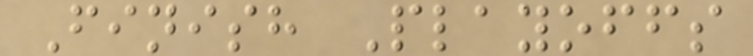Finish Playoffs
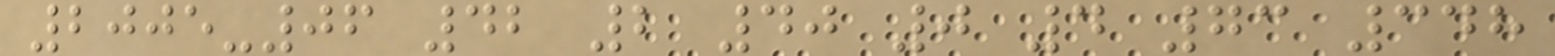2005-06 42 2 40 0 4 73 348
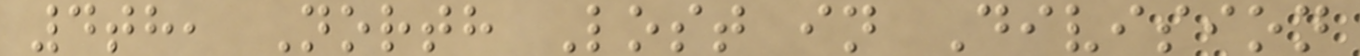4th, North Lost in Division
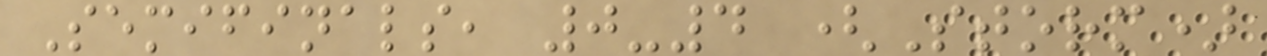Semifinals, 0-4 (Storm)
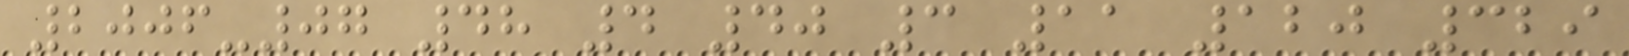2006-07 48 4 40 3 11 120 329
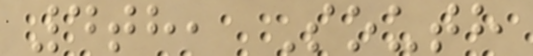4th, South
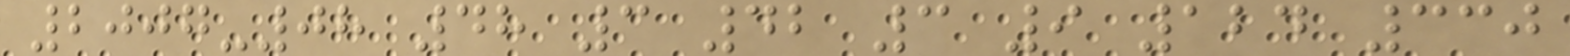2007-08 48 3 42 3 9 124 330
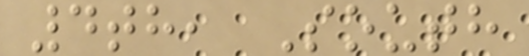4th, South
